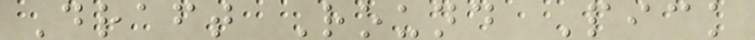Draft Round Pick
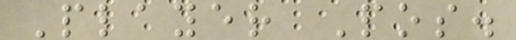Player Pos.
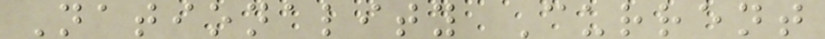Nationality Current
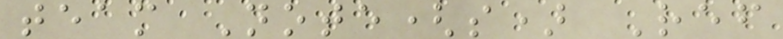team Note(s) Ref
